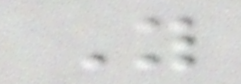You
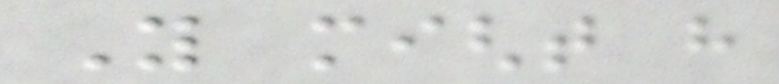You might have
